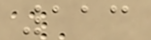113
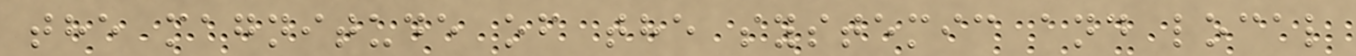the magnitude of the systemic and local
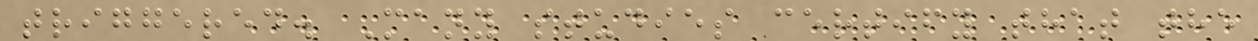triggered. Many studies certify that the
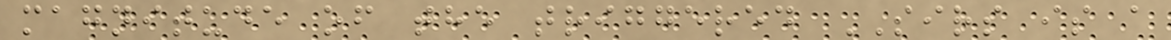magnitude of the triggered SIRS is a
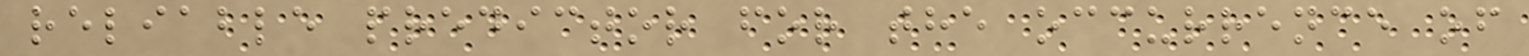reliable predictor for the occurrence of
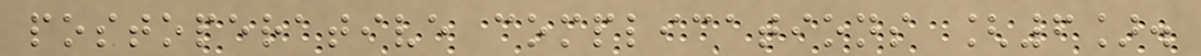postoperative complications [6].
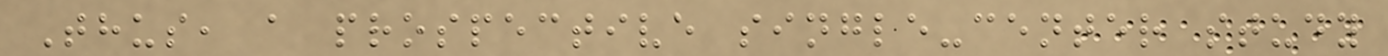Thus, a prospective single-center study
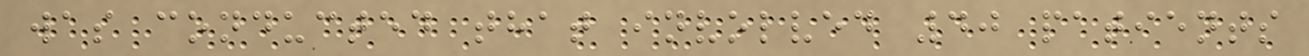was conducted that involved 40 patients
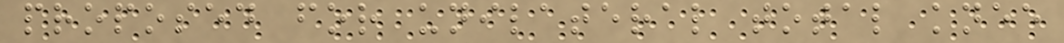proposed for unilateral total knee
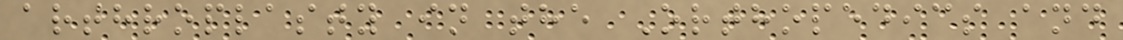arthroplasty in the Orthopedics and
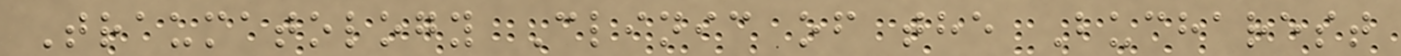Traumatology Clinic of the Bucharest
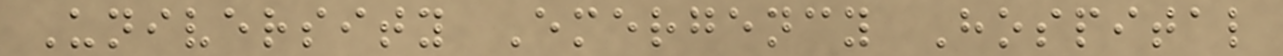University Emergency Hospital
